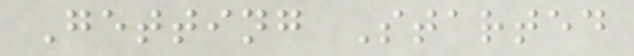Getting Started
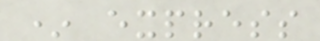* express
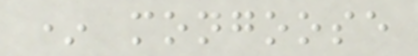* mongoose
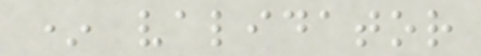* validator
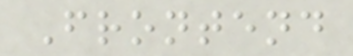Frontend
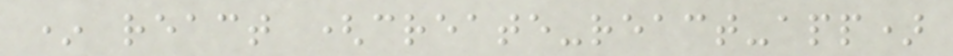* react (create-react-app)
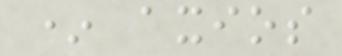* axios
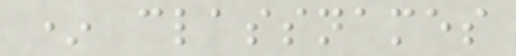* classnames
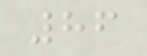86
